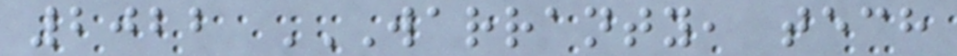2022 WARRANTY, TECH
